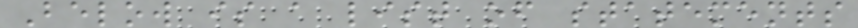Below is a list of statements
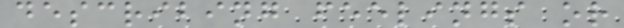describing feelings or
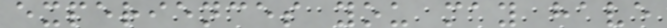experiences you may have
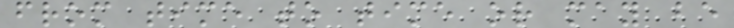from time to time or may be
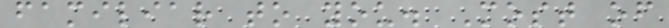familiar to you. Most of
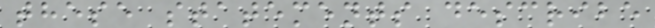these statements describe
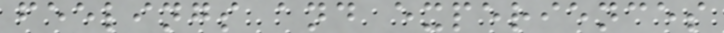feelings and experiences
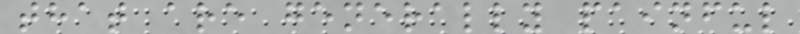that are generally painful
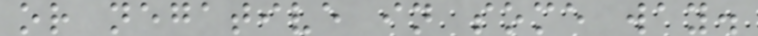or negative in some way.
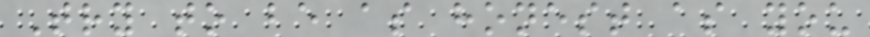Try to be as honest as you
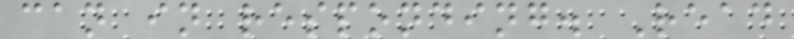can in responding. Read
